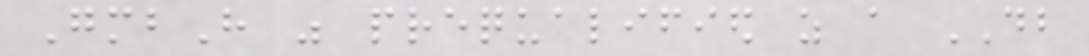GmbH was prequalified as a DB
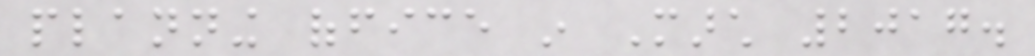planning office in March 2017.
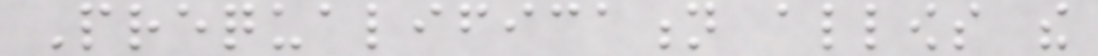Prequalification allows the
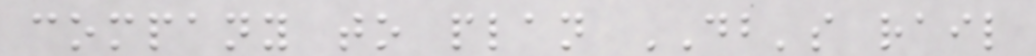company to plan DB's rail
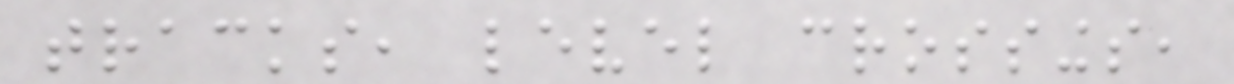tracks, level crossings,
